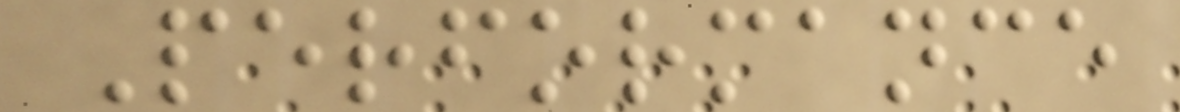Performance
